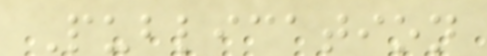Publication
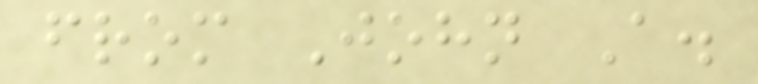from John A.
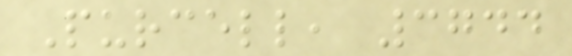Purcell, 3744
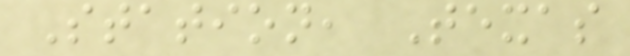Station, Texas
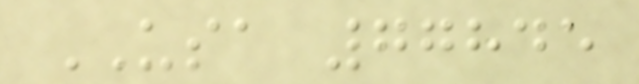USA 77845
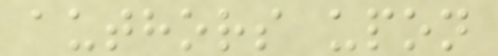authors upon
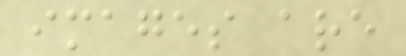images are
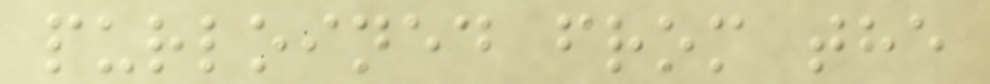purloined from the
